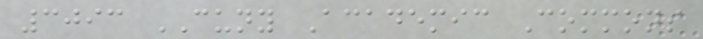3093 CUNY Academic Commons
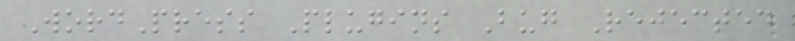WordPress Plugins Bug Rejected
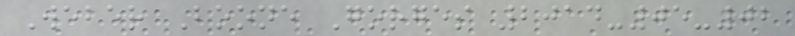Weber Boone Gorges 2014-05-02
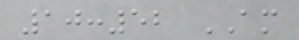10:52 AM
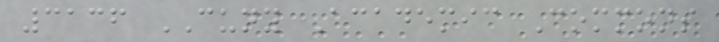3136 CUNY Academic Commons
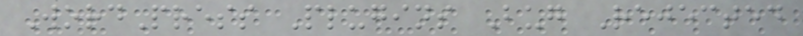WordPress Plugins Bug Rejected
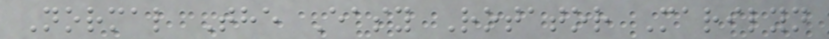Normal The Easy Rotator Marilyn
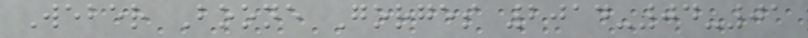Weber Boone Gorges 2014-04-01
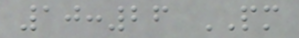10:26 PM
